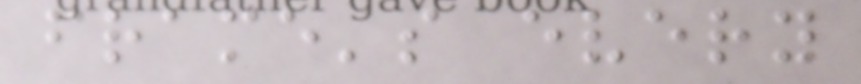frame's every
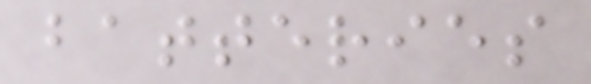batteries
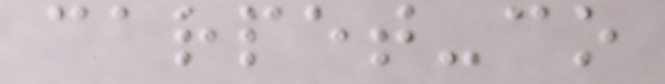carpet-co
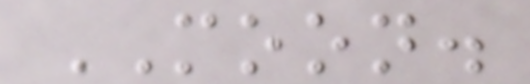MOON.
